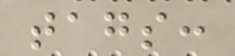tags:
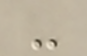-
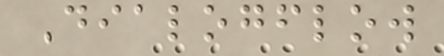Dialogflow
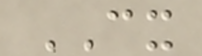CX
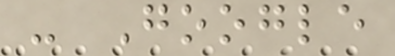- Google
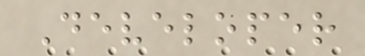Developer
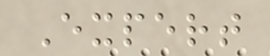Expert
